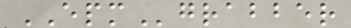EPMgrabber
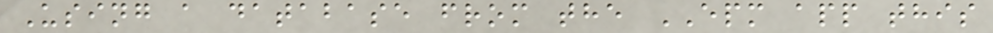Using a database from the EPM app this
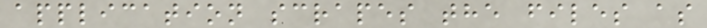application scrapes the files as
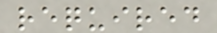required
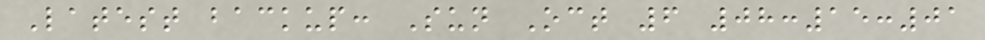Latest backup: Sun Oct 6 08:15:01
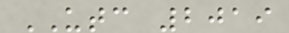UTC 2019
